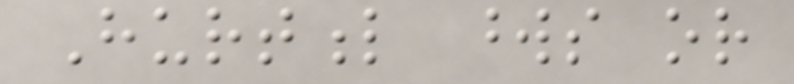Hurtful words or
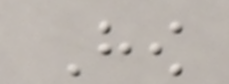How
